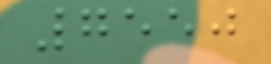7550
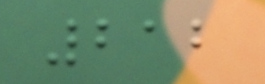212
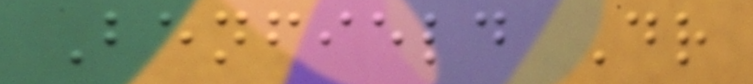Benfield Dr
